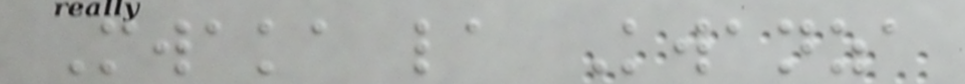Mwaka la Kwanza
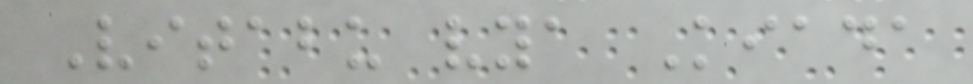Vitabu vya Kiada
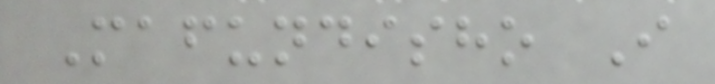Mafundisho I
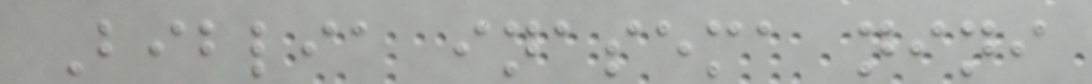Biblia inasema nini
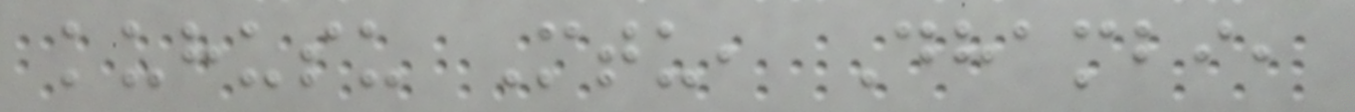kuhusu Mtu, Dhambi,
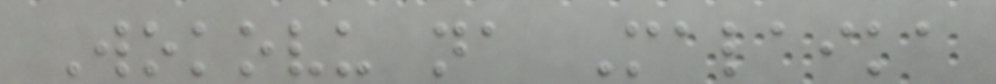Wokovu na Malaika
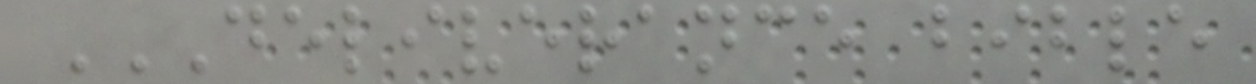DELIVERANCE BIBLE
